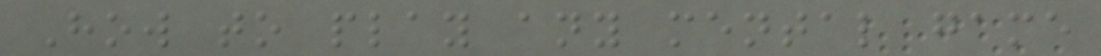How to play any mental game
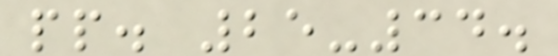pp. 25-34.
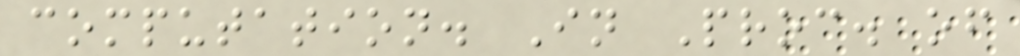computation. In Proc. of
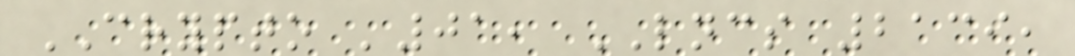CRYPTO '01, LNCS 2139,
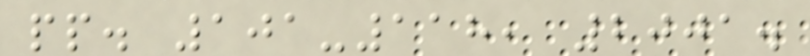pp. 101-118, 2001.
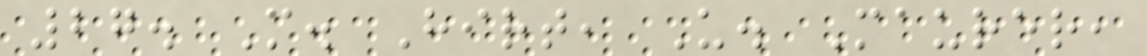27. M. Hirt, U. Maurer,
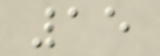15
